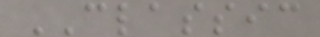CLASSIC
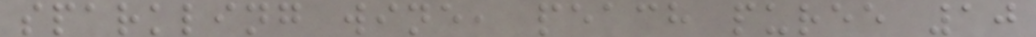sparkling wine, peach puree 10
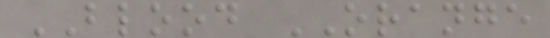BLOOD ORANGE
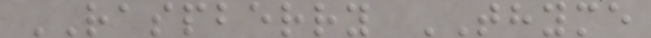RASPBERRY THYME
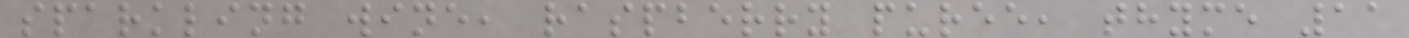sparkling wine, raspberry puree, thyme 11
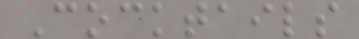Cocktails
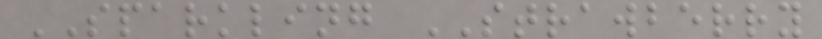SPARKLING STRAWBERRY
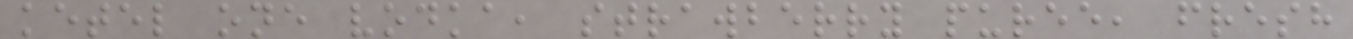ketel one vodka, strawberry puree, fresh
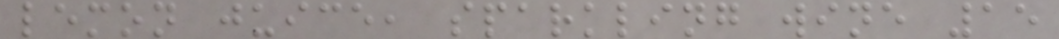lemon juice, sparkling wine 15
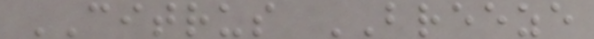CITRUS BREEZE
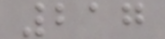217
